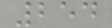254
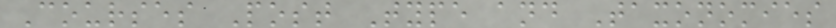Courses Post Type and Taxonomies
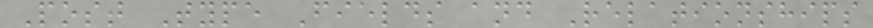Post Type Fields and Relationships
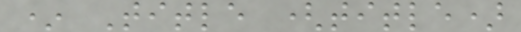* Title (title)
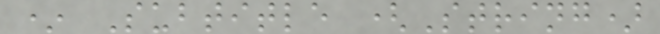* Subtitle (String)
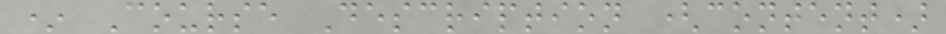* Course Description (content)
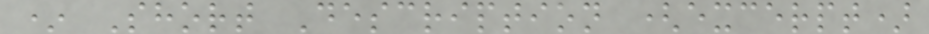* Short Description (excerpt)
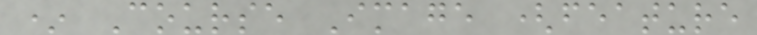* Course Image (feature
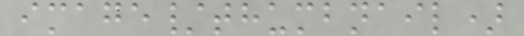image/thumbnail)
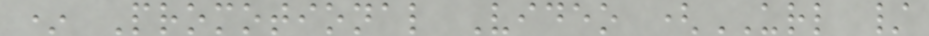* Promotional Video (URL /
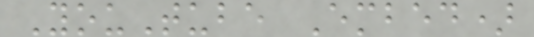YouTube Embed)
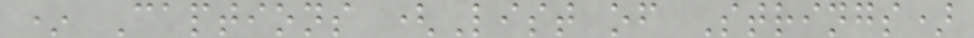* Captions (List of Strings)
